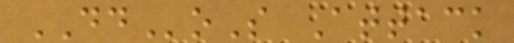DDoS Attack
